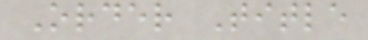Order Title
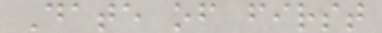Date of first
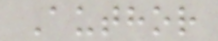Author
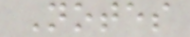Notes
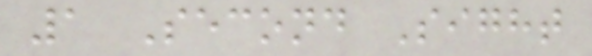1 Second Sight
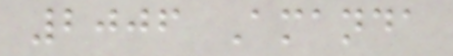2006 Amanda
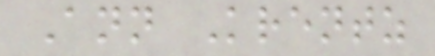Ann Krentz
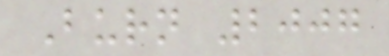Burn 2007
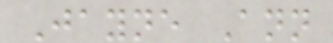Jayne Ann
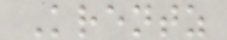Krentz
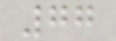77
